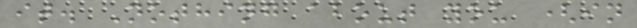it. Nothing about you (in
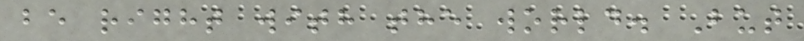be right with the world. But
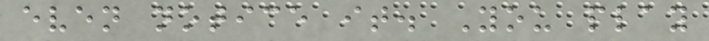even notice it. You play
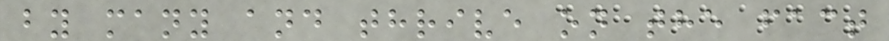by many and thrive on the fact
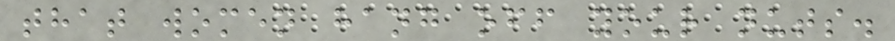that women hang off your nuts.
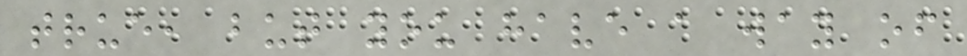true, but you have a way of
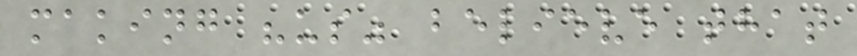making "us" believe that
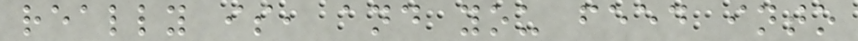really is, and you feed into
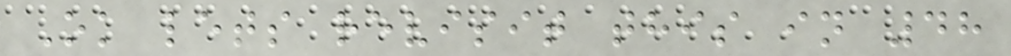Ok lets revisit this in 48
